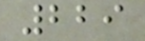229
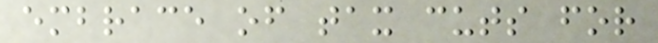embrace of tax cuts for
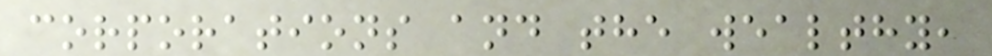corporations and the wealthy,
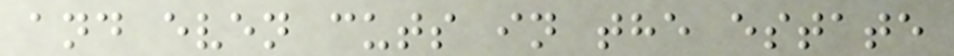and even cuts in the estate
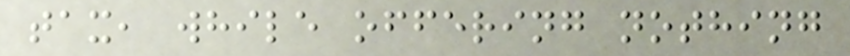tax, while offering nothing
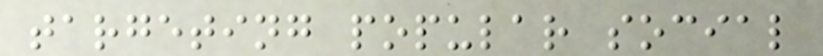targeting popular social
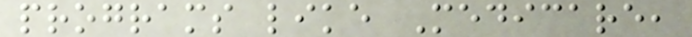programs like Medicare,
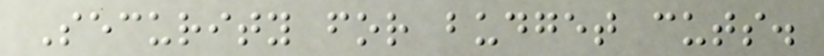Security for budget cuts.
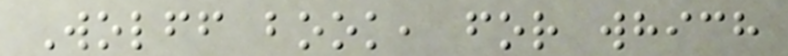Wolff book, for which
